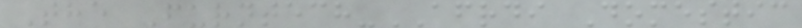The Furntech-AFRDI Domestic
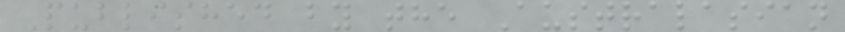Published by the Australasian
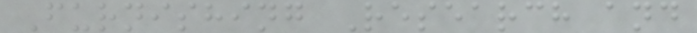Furnishing Research and
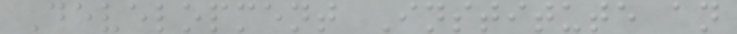Development Institute an
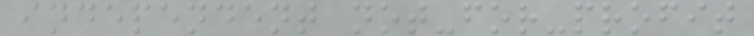independent not-for-profit
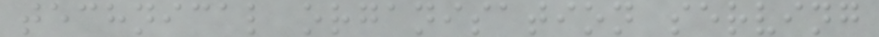technical organisation serving
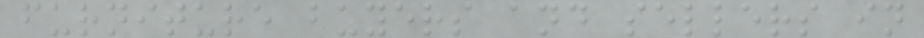furniture buyers and sellers in
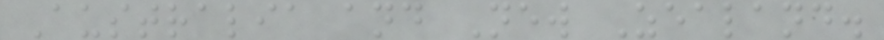Australia and New Zealand.
